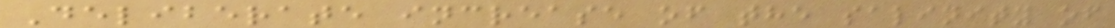Deliberate increase of the salinity of
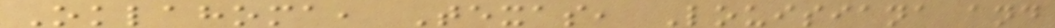Oklahoma, Texas, Louisiana and
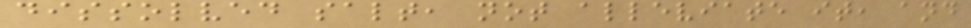dissolved salt, not alleviate it, and
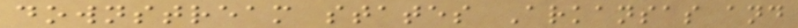downstream states Arkansas and
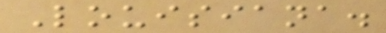Louisiana.
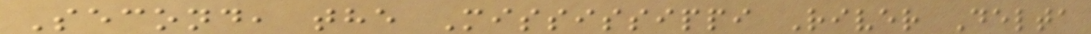Second, the Mississippi River Delta
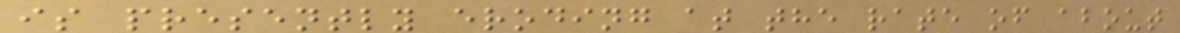is presently eroding at the rate of about
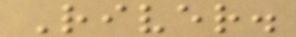River.
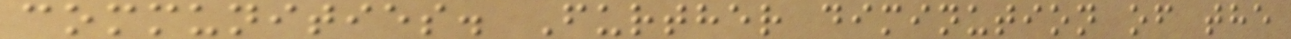communities. Further diminution of the
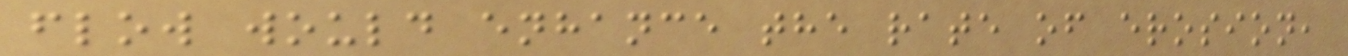flow would enhance the rate of erosion,
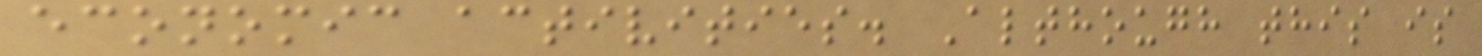economic activities. Although this is
